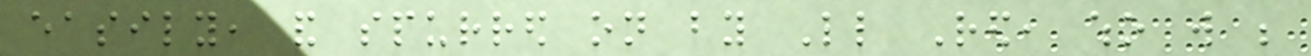easily, and spurred on by Little Red, who will be
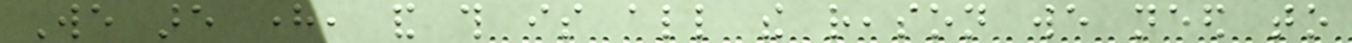We are here, and this is all the reason we need to
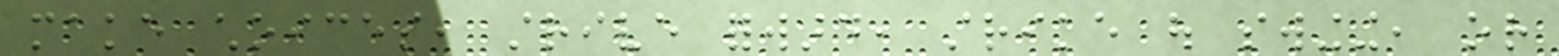make choices, strive forward, strike out swinging, or
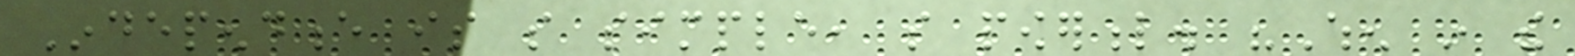Independence is so simple, so powerful. "When in the
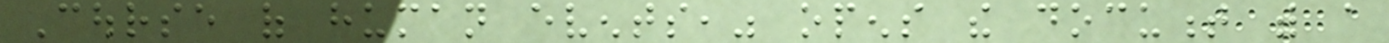Course of human events," opens the document with a
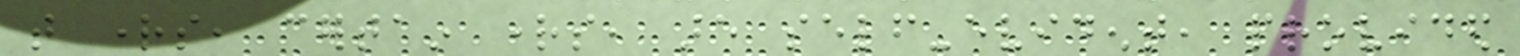that rights, certain rights, are self-evident, provided
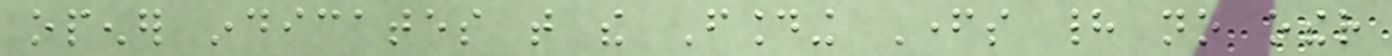opener indicates that the Founding Fathers had no other
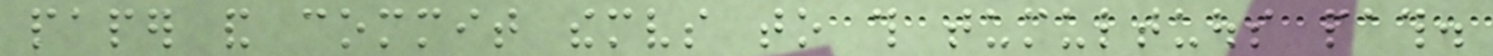paper and commit themselves to this tumultuous path.
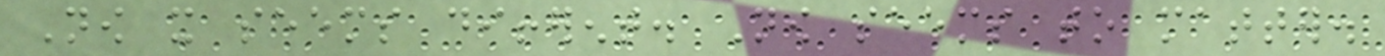Now it seems different. Now seems to matter.
